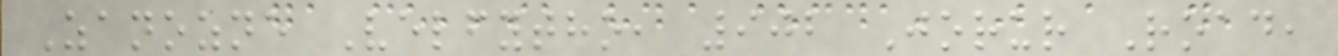Zanozne Velfytho, 902 Jorur Road,
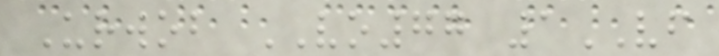Urwob VO77 1VF
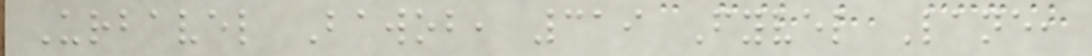Urbavel Bawob, 319 Fyvel Lane,
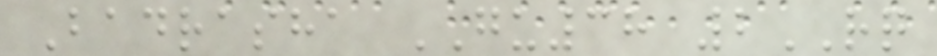Badrasha GU38 2RQ
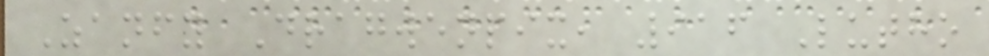Zanfy Dragwenpix, 916 Lutho
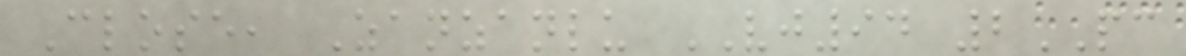Close, Zanzanlu VJ94 2PC
